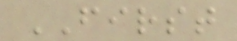FIRST
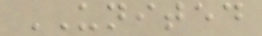UNITED
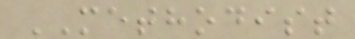METHODIST
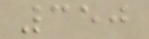350
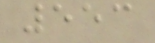553
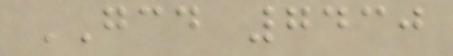GCD 7430
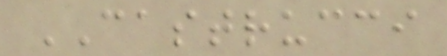CASTRUCCI
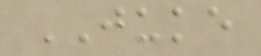JUKE
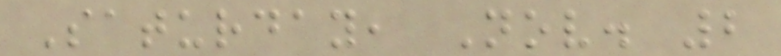Saturday, Nov. 2
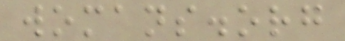womans.org
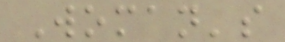Woman's
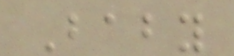Baby
